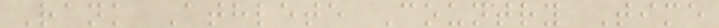Rank Athlete Country Time
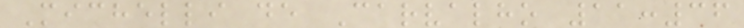Michelli de Carvalho 11:36
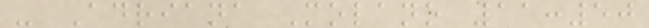- Adriana Molano 11:50
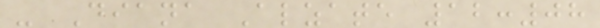- Diana Alzate 12:08
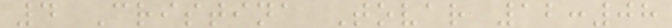4 Cristina Tovar 12:08
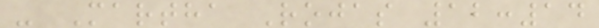- Martha Rojas 12:14
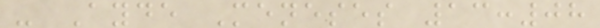- Ayde Meneses 13:08
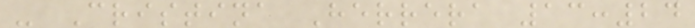- Cristina Herrera 13:24
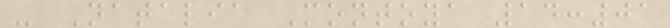- Natalia Montoya 14:01
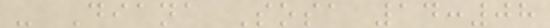- Diana Sosa 14:08
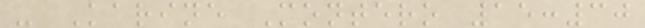- Karine Montero 15:30
